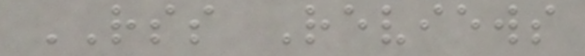RSS Reviews
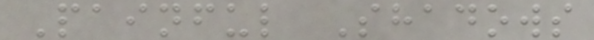Painful Shadows
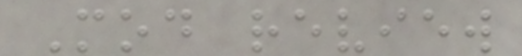Mod review
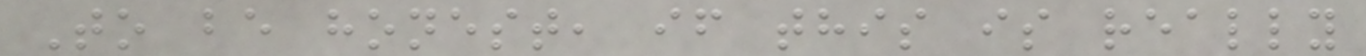To be honest, if this is really
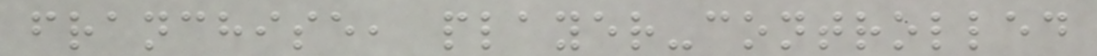franchise, player-controlled
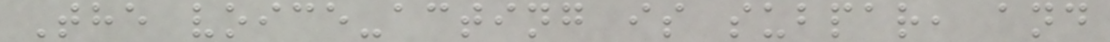The voice-acting is subpar, and
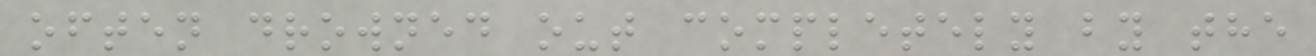often drowned out completely by the
